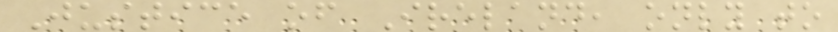Justice of Ireland, only to
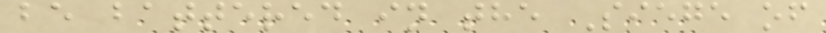be battered in the Siege of
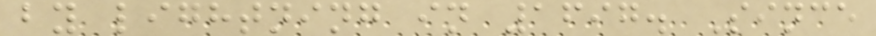by lightning in 1697. Since
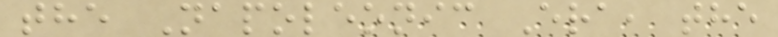the Napoleonic Era, the
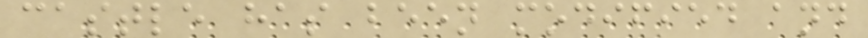castle has been modified and
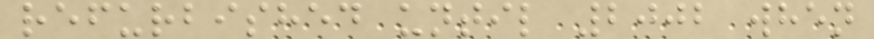refurbished until 2002 when
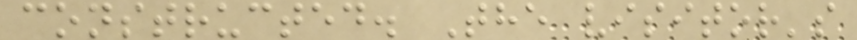constructed. The visitor's
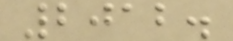2012.
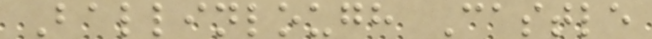Ballinlough Castle
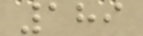189
